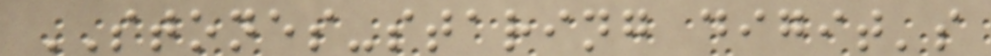STONES-staring digit's
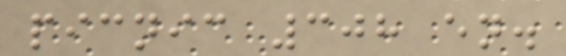picnic 308 en.
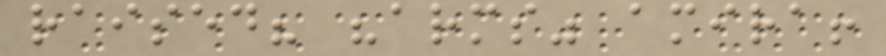raised? "arms" amira!
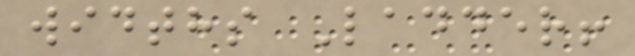widths Ladder!
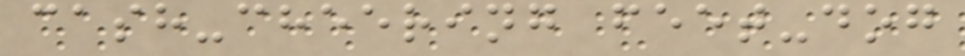cash-cheering feet-dog
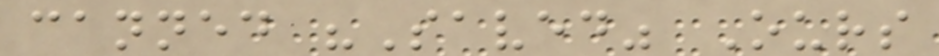canned "Saved" Ours
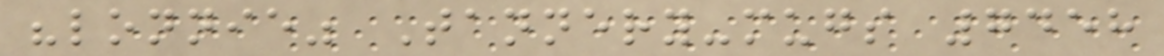"lonnie" Tannery-mugs 7458
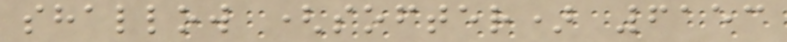shallow (softer) 6153
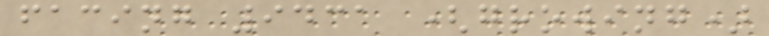facing 9431 (growing)
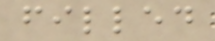filled
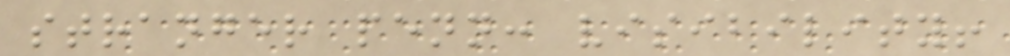stranger penn: visibility!
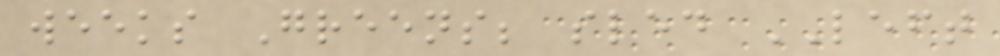weeks Greens; sled LEFT
